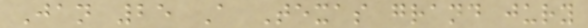Jan 25 A Texas grand jury
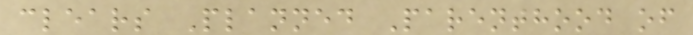clears Planned Parenthood of
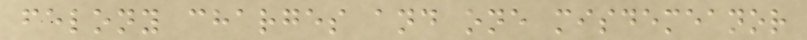felony charges and one misdemeanor
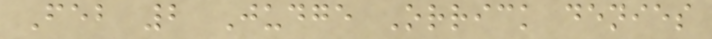Feb 2 Judge Orrick denies
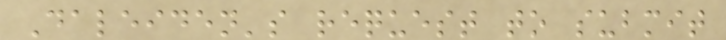Daleiden's request to submit
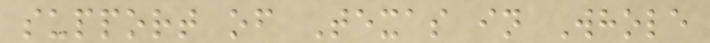support of Texas in Whole
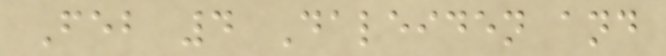Feb 4 Daleiden and
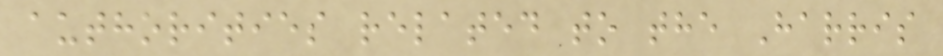authorities related to the Harris
